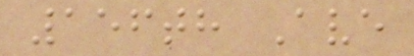156th Ave
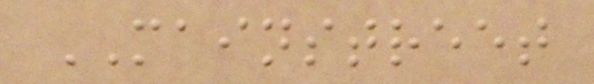MAINSTREET
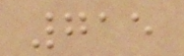715
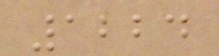1224
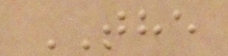THE
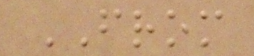FROM
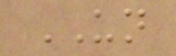UN
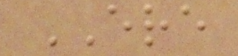ERE
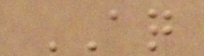AQ
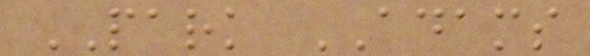PARK ADAMS
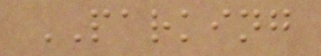PARKING
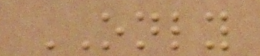ONLY
